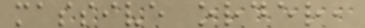massive order,
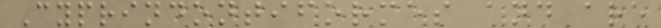Cyprindontiformes and are
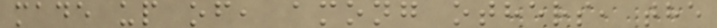made up of, among others, the
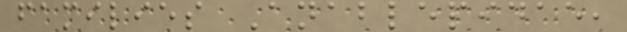families Anablepidae,
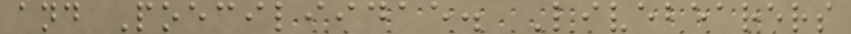and Poeciliidae. Livebearers
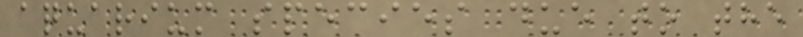aquarium species due to the
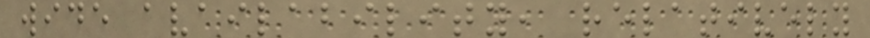wide availability, relatively
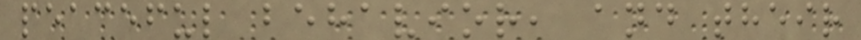peaceful behavior, and their
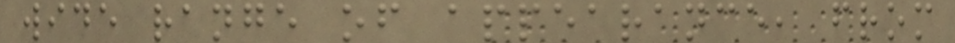wide range of appearance, from
